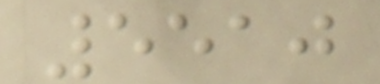5510
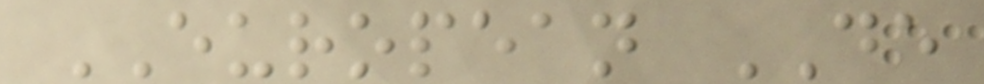EUROPEAN DE
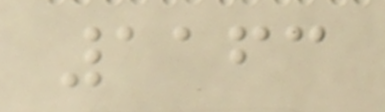1163
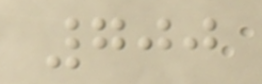700
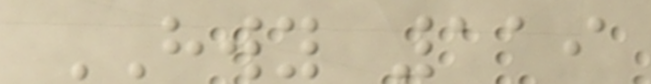HWY 119
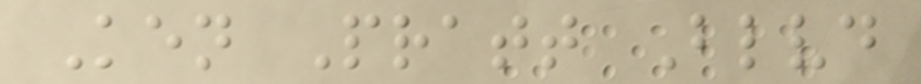Ken Pratt Blvd
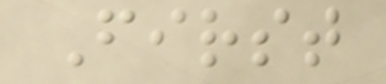First
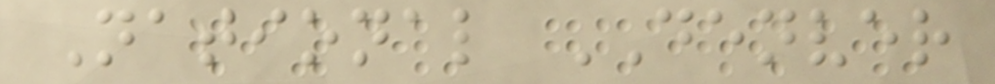National DENVER
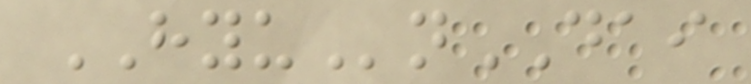HYUnDAI
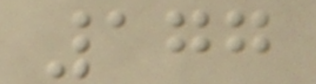177
